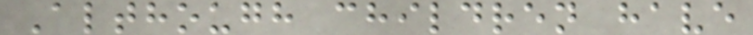Although children have
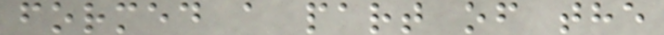formed a part of the
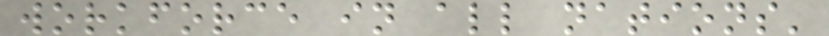workforce in all nations'
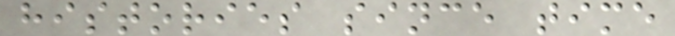histories since time
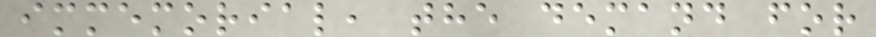immemorial, the demand for
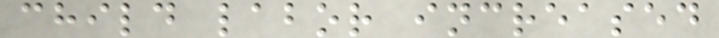child labor increased
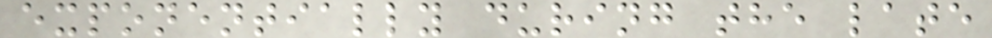exponentially during the late
